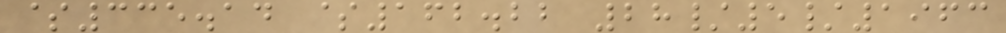$335.14 $162.22 28/5/1963
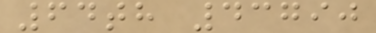64th 43790
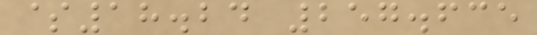$18.24 257.635
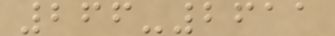266-2611
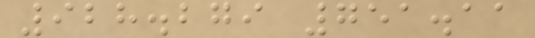928.279 751.11
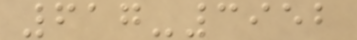617-3952
